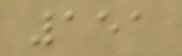151
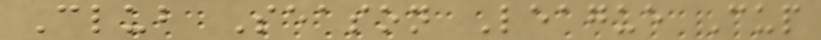Club Season League Cup
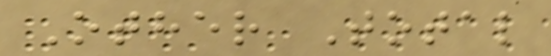Other Total
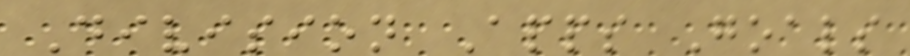Division Apps Goals
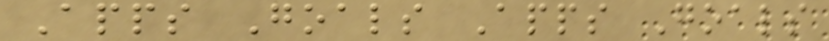Apps Goals Apps Goals
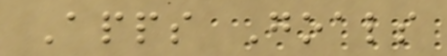Apps Goals
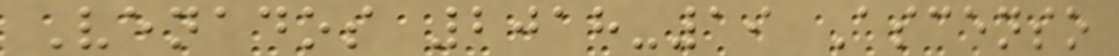Venados 2018-19 Ascenso
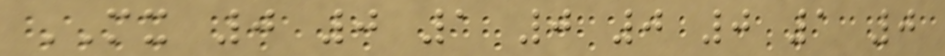MX 0 0 1 0 0 0 1 0
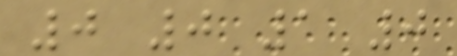0 0 1 0
